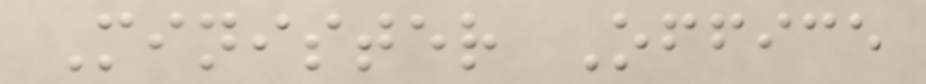Minister Office
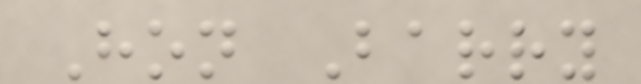Hon Barry
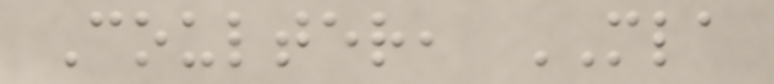Coulter, MLA
